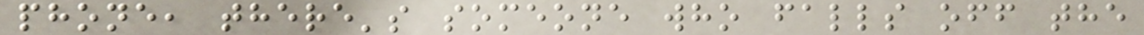phone, there's someone who falls off the
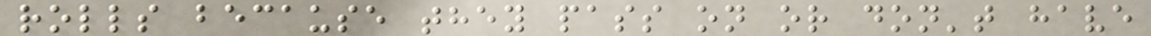rolls because they pass on or don't have
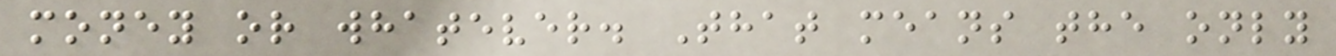money or whatever. That means the only
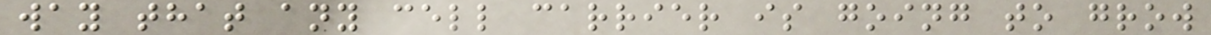way that any cell carrier is going to grow
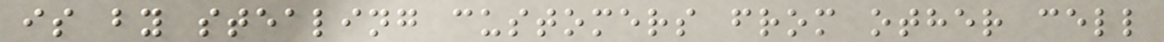is by stealing customers from other cell
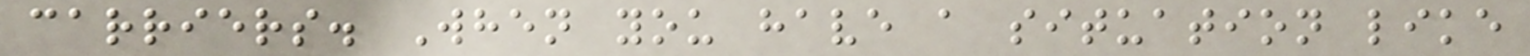carriers. When you have a situation like
